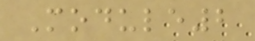Module2
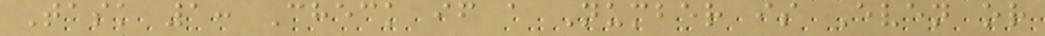Task 1: Check if a Number is Even or
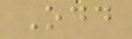Odd
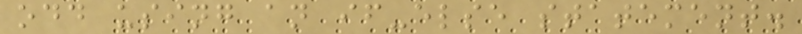odd using an if-else statement.
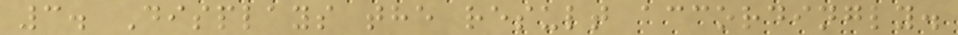3. Displays the result accordingly.
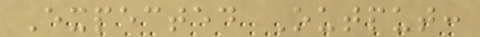Expected Output:
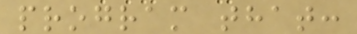program that:
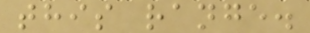this range.
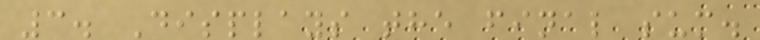3. Displays the final sum.
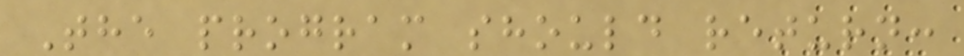The program should return:
